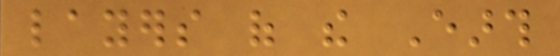layers of the Earth
